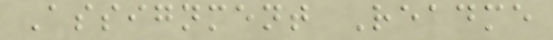Assignment Readme
